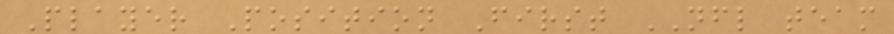Player Position First NFL team
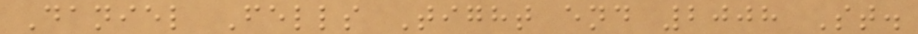Daniel Fells Tight end 2008 St.
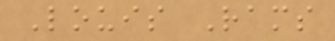Louis Rams
